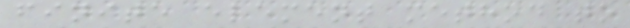finite element method to
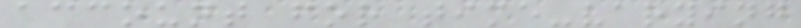account for time-varying
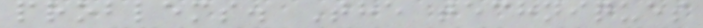problems. The techniques
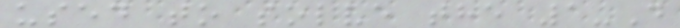used to solve the 1-D
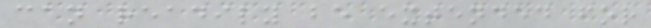can readily be extended for
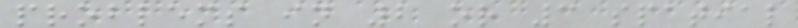problems in 2 or 3 spatial
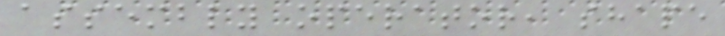assembly operator, shape
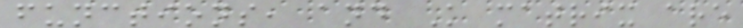functions, and K matrix are
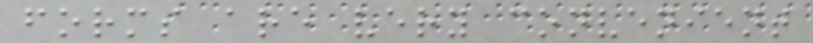forms are very convenient
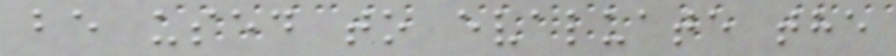be used to evaluate the
